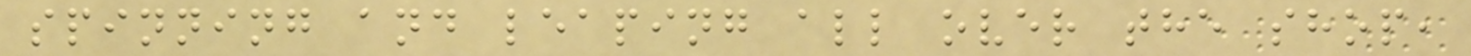spinning and leaping all over the shop,
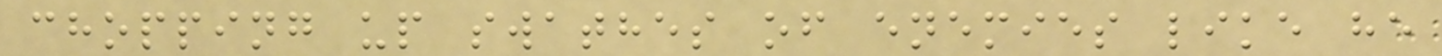chopping up swathes of enemies like he
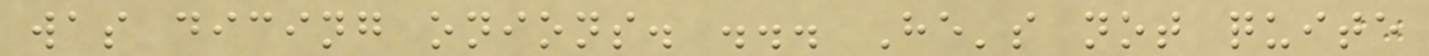was dicing onions. ... He's not quite
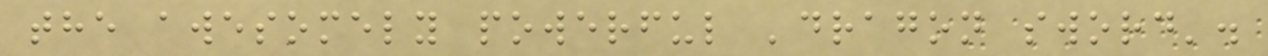the awesomely powerful 'dragon sword'.
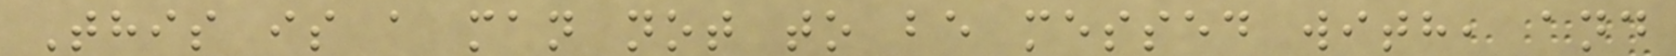This is a man not to be messed with, and
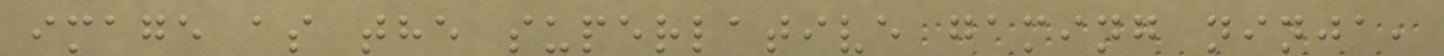image as the superlative gaming ninja,
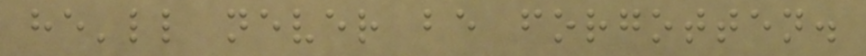he'll never be forgotten.
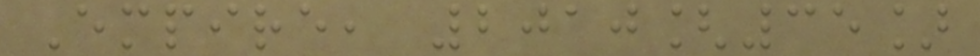Empire, 2010[35]
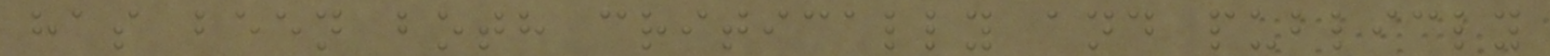has been both critically and publicly
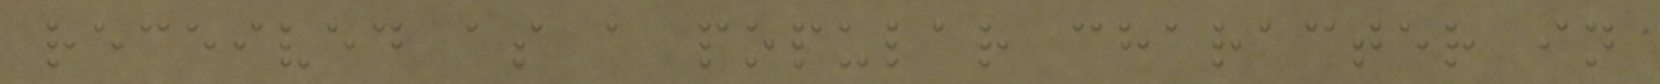received as a popular character in
